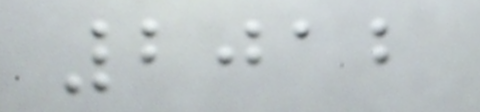2012
